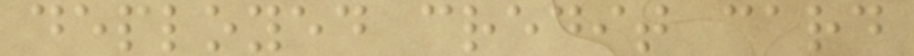deployed credit card
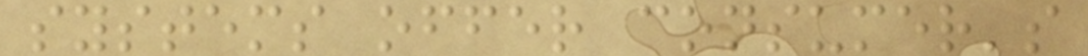systems offer consumer's
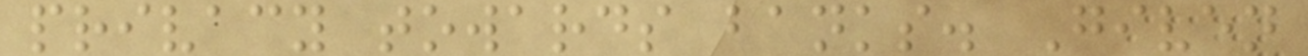privacy towards banks. Given
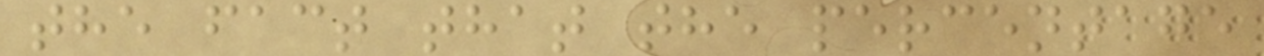the fact that the percentage
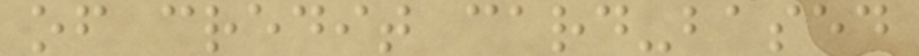of credit card-based
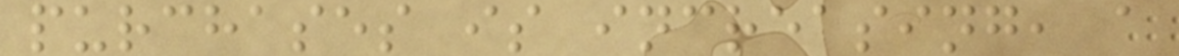purchases is increasing, a
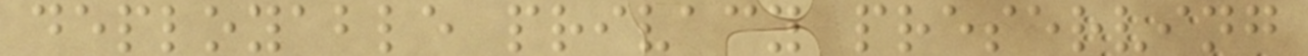deployable privacy preserving
